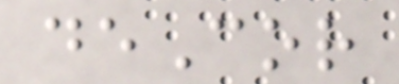deCor
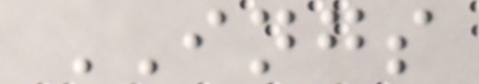INGS
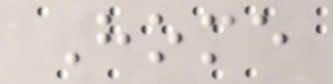Home
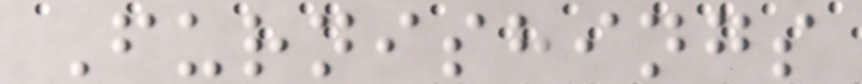Furnishings
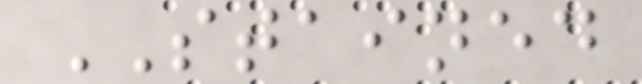STAINED
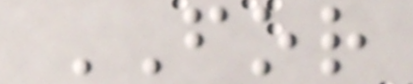FOR
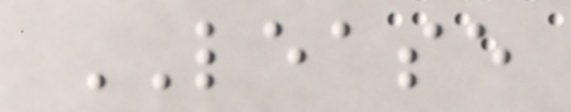LEASE
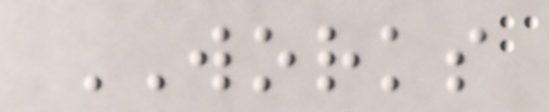WORKS
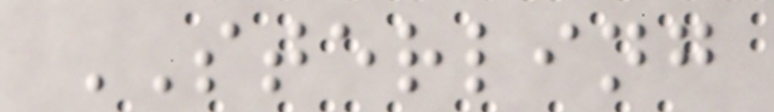STERLING
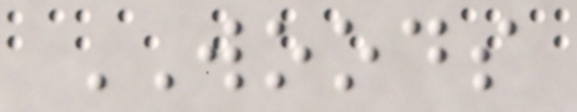WOODS
